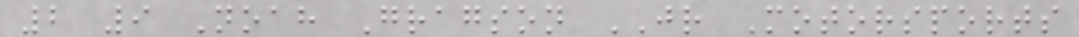2 9 Noah Gragson JR Motorsports
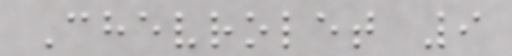Chevrolet 9
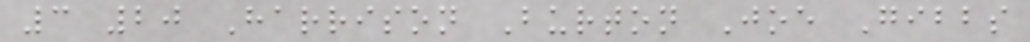3 20 Harrison Burton Joe Gibbs
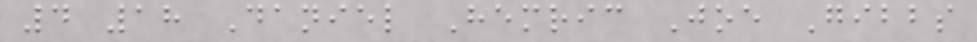4 18 Daniel Hemric Joe Gibbs
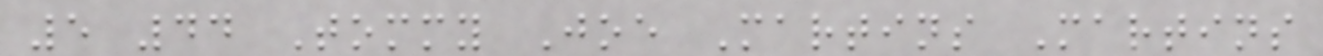5 44 Tommy Joe Martins Martins
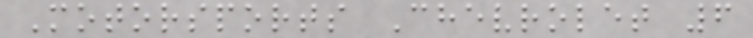Motorsports Chevrolet 6
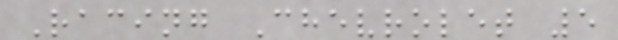Racing Chevrolet 5
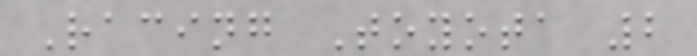Racing Toyota 2
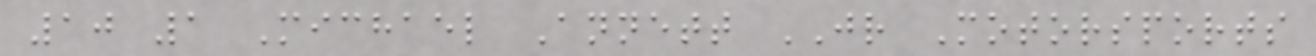10 1 Michael Annett JR Motorsports
